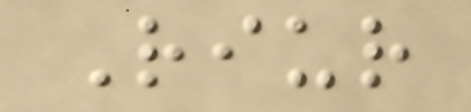Riur
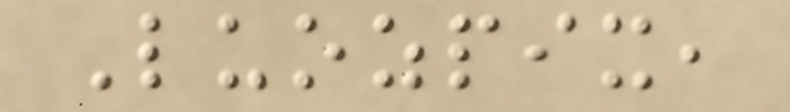Luozpix,
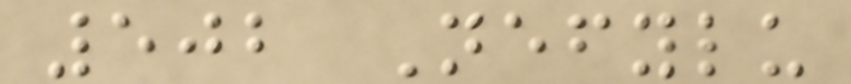502 Nefylu
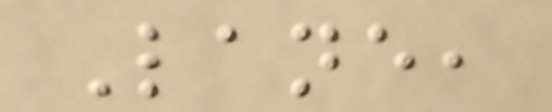Lane,
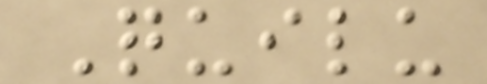Quilu
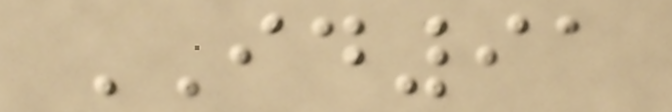ID91
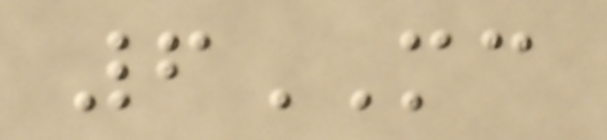6MC
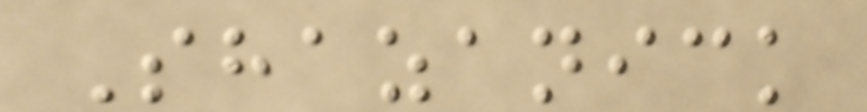Shazanick
